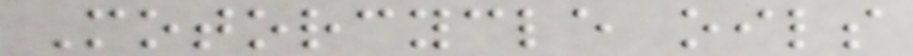Motorcycle oils
